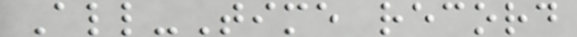All-Time record
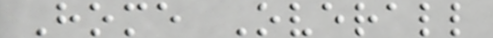Home Overall
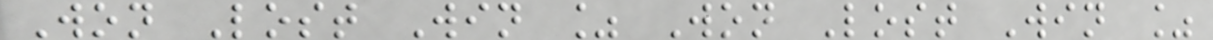Won Lost Win % Won Lost Win %
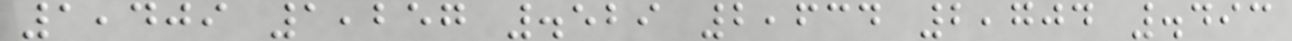1,409 1,257 .529 2,634 2,704 .493
